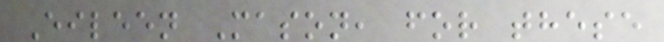Eileen Mason, for these
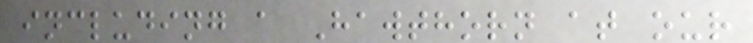including a Hawthorn at our
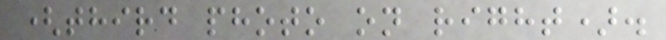(third photo on right).
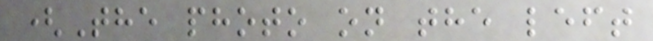(The photo on the left
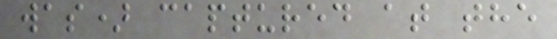was) captured at the
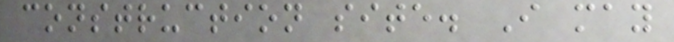construction site. I may
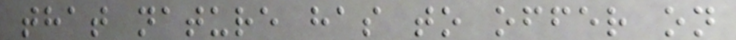that nature has to offer on
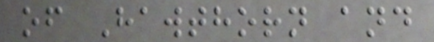of Hawthorn and
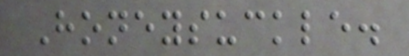Honeysuckle.
